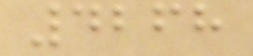4268
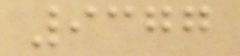9377
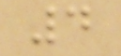4
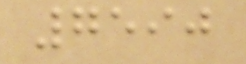7590
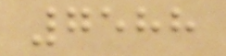7588
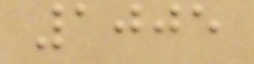1005
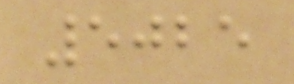5025
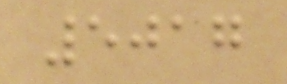5017
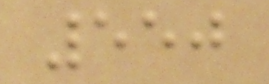550
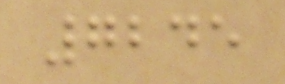7245
